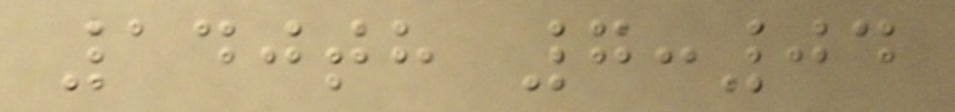140th 7:04
